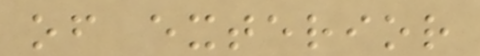of exterior
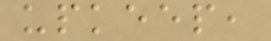upkeep,
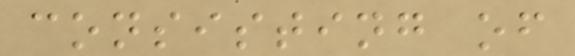consisting of
